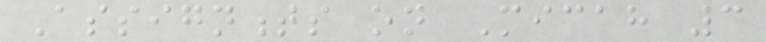Assignments on Micah 3
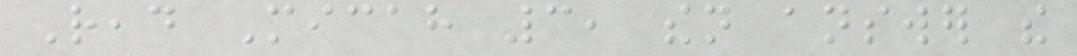Read Micah 3, then answer the
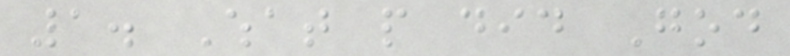1. What people did God
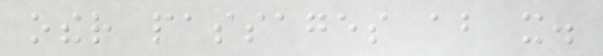other passages about it.
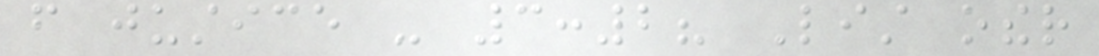from justice - 3:2? List other
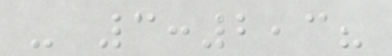- 3:2,3?
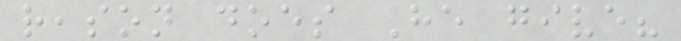reason does He give?
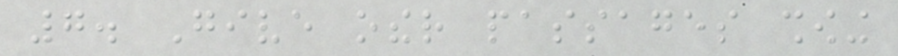7. Give other passages showing
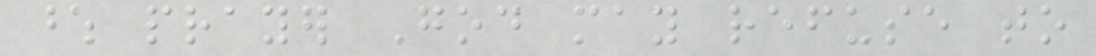whose prayer God may refuse to
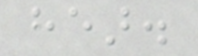hear.
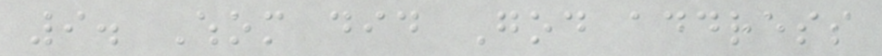9. Whom did God address
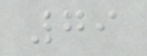79
